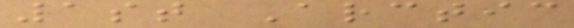1st Arctic
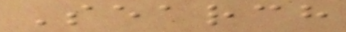Search
